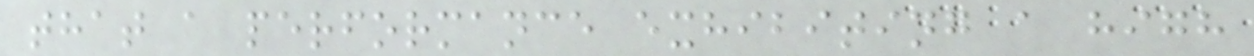that a performance exhibiting a high
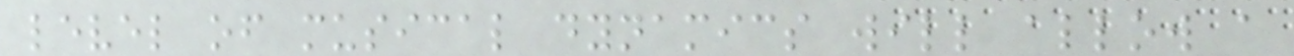level of musical dynamics will allow a
